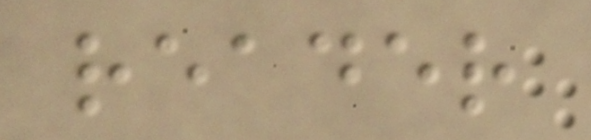reader
